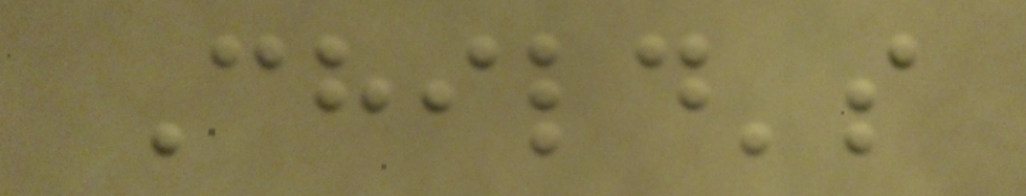Child's
